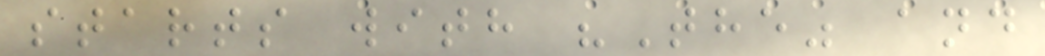starts with "The" and
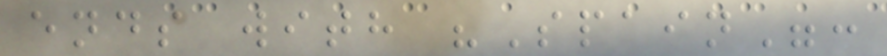ends with "Spain":
